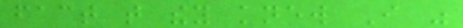fact that they knew I was
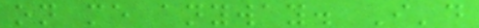on me anyway. I'd
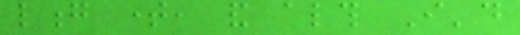long time, and although I'd
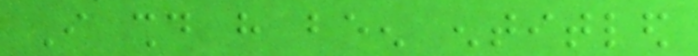I should have been entitled
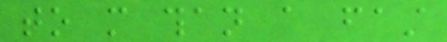to more than a fast
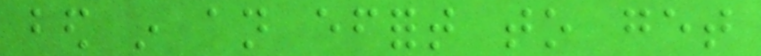bed in an effort to get
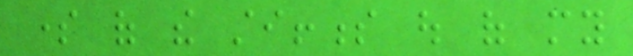some of the stiffness out of my
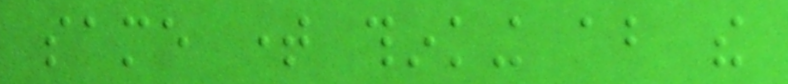same time thinking about the
